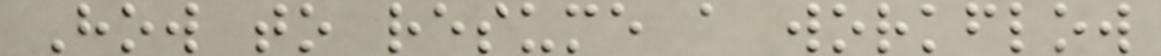How to resume a workflow
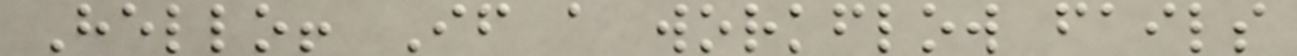Hello! If a workflow fails
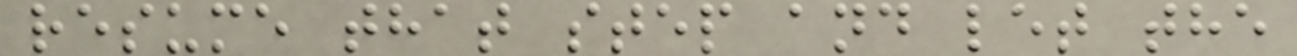resume that step and let the
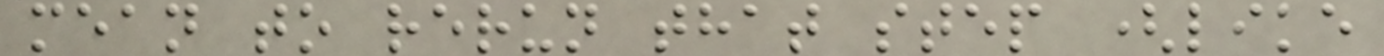mean to rerun that step (like
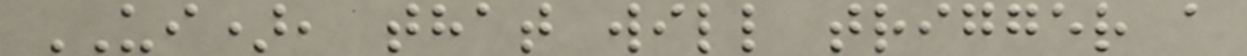UI), that will trigger a
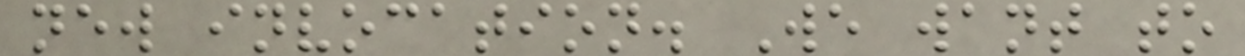new invocation. We want to
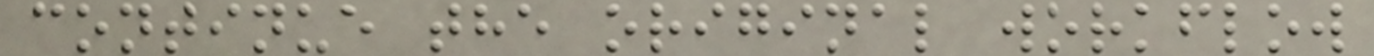continue the original workflow
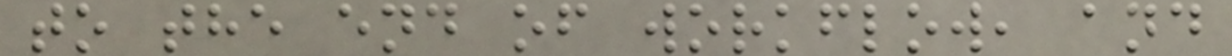to the end of workflow, and
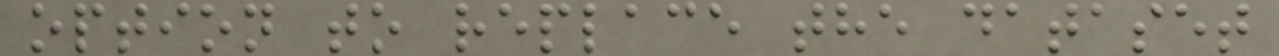option to replace the dataset
